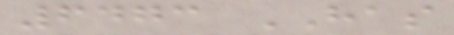6473 HAS
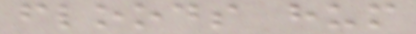floods hum
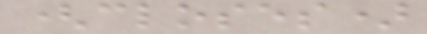(closes)
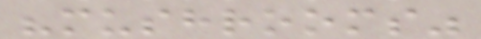"mushrooms"
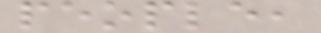people,
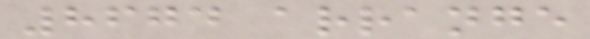8674 arrange
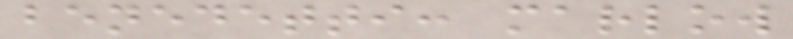benedetti: marlow
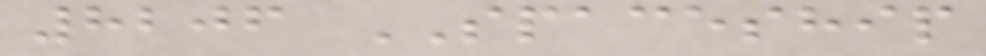8206 SPACESHIP
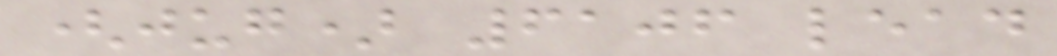(jug) 6106 lead
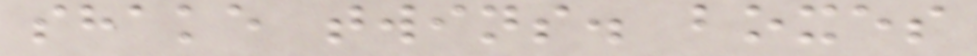shake twins. boxes
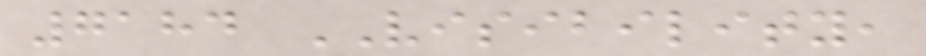7184 VISIBILITY,
